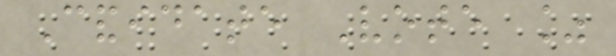Candidate Vote %
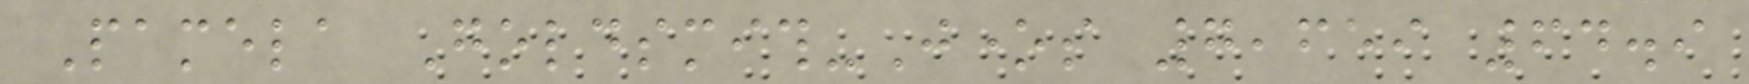Pamela Goldsmith-Jones 7,659 64.9
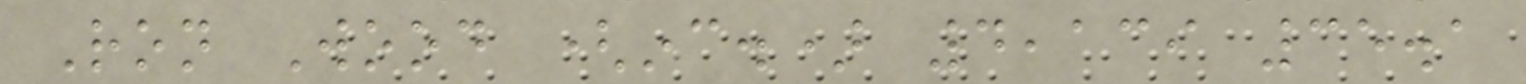Ron Wood (inc.) 4,139 35.1
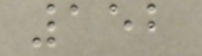152
